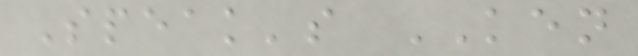Speak's KEN
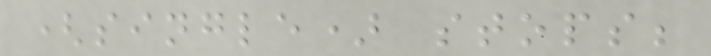(single) stops;
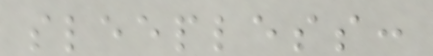sleepless:
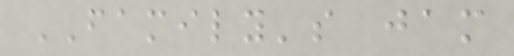FAMILY's jam
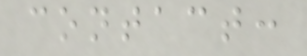contact:
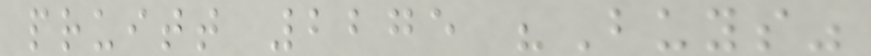pruitt 2275 "Buys"
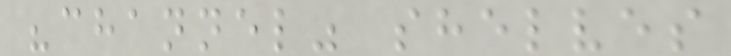"channel" shelves
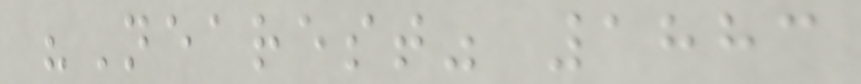"Nearest" 1883
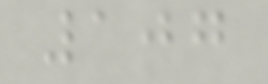107
